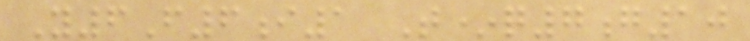Y6F6i1 T*q7g10
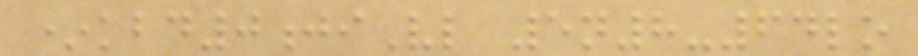*kbd0jiVl 5n8-64lo
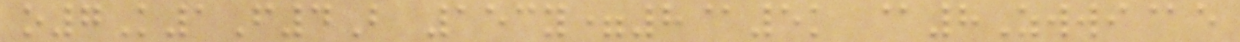o7K1F4B 153y=8@5k @8Zwwi@e
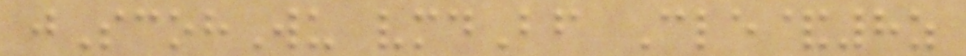jScohWu vmdBf Cle&8z
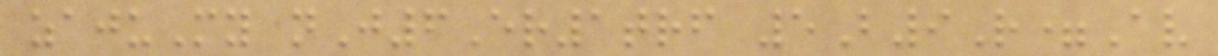zajuMy nJ6Er1trf 5B9R=Av
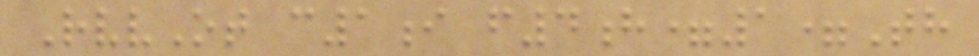RvvOt c1i f4h=1=Th
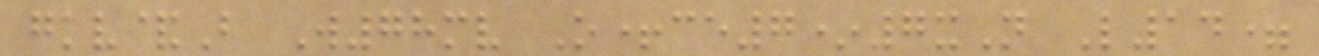gkv&B W78mv O+ce7*7xN L14=
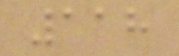118
